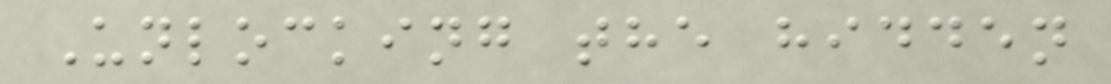Unlocking the hidden
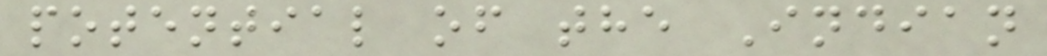potential of the Indian
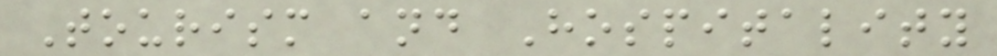Tourism and Hospitality
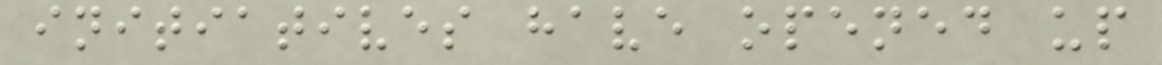initiatives have opened up
